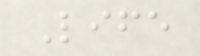Life
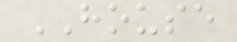HOUSE
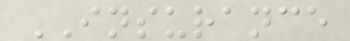INSURANCE
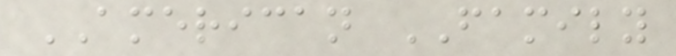AMERICAN FAMILY
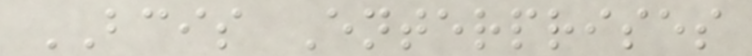BCIS Enterprises
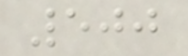500
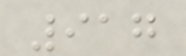917
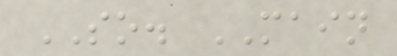SO. MAIN
